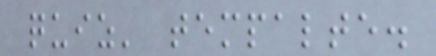quiz' tempalte.
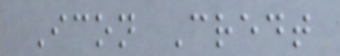Icon Credt
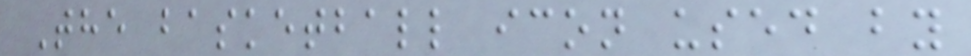The basketball icon used by
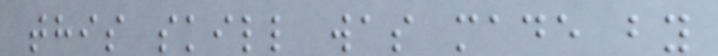this skill was made by
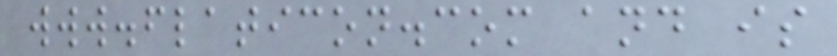www.flaticon.com and is
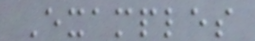Examples
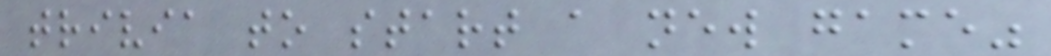trivia to start a new game"
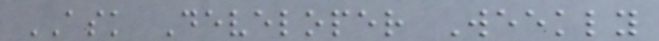ASK Developer Weekly
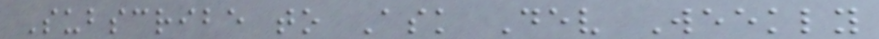Subscribe to Ask Dev Weekly
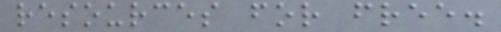resources for free.
